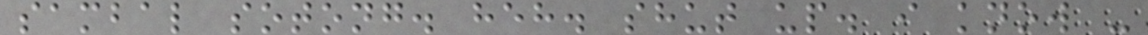sambal sotong. heh. shut up. i know -
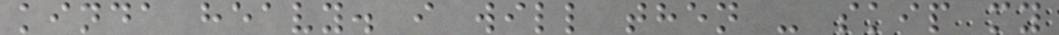kinda heavy. i will then - skip my
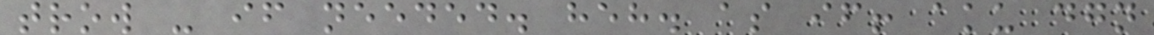trow - if needed. heh. as if! aku dgn
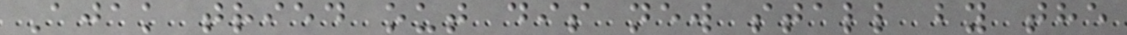Ajak tried out dis new stall by the
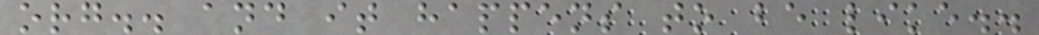org.. and it happens to be like..
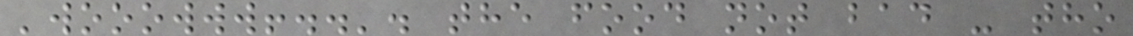'wooowww!..'. the food not bad - tho
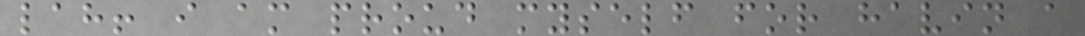lah! i am proud myself for havin a
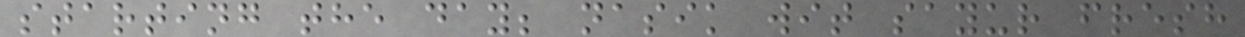starting the day; nasik wit sayur fresh
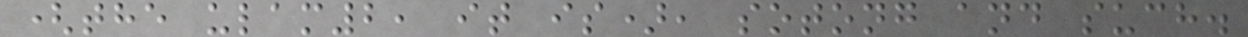(the ulam2, it is), sotong and such.
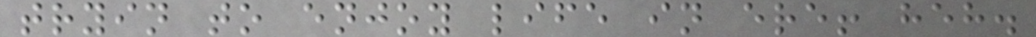tryin to enjoy life in ere! heh.
